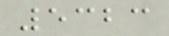5323
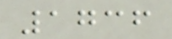1736
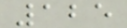125
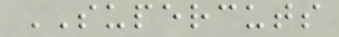SUPERCUTS
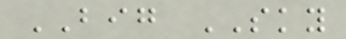BIG SKY
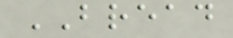BREAD
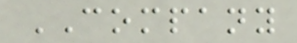COMPANY
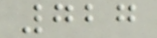727
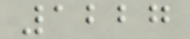1227
